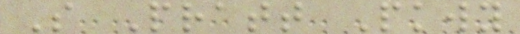S Pratt Pkwy
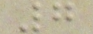7
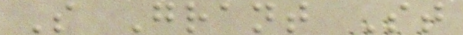S Grant St
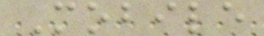Mobile
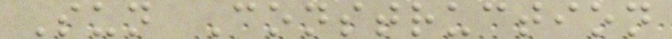Sun Construction
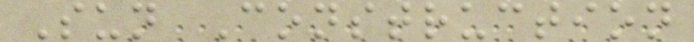Sun Construction
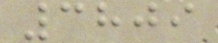3809
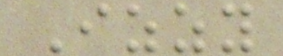Izzy
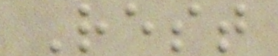Rest
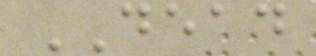DEAD
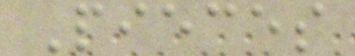Pieces
